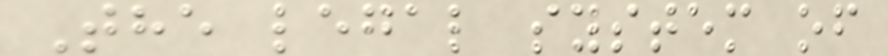The legal system of
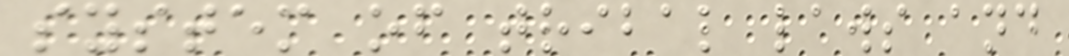system of tribal laws and
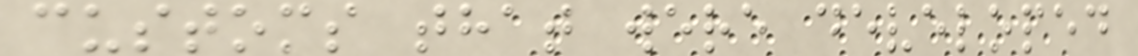customs that were developed
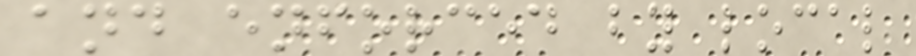and enforced by local
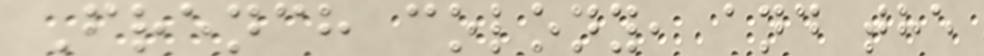French colony, and the
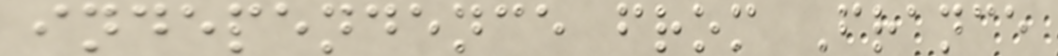independence from France
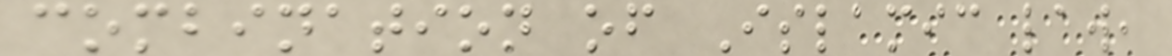combination of Islamic law,
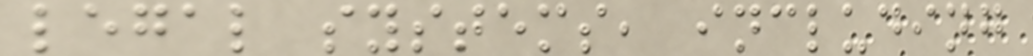legal systems, including
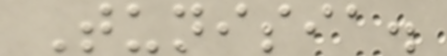Tunisia.
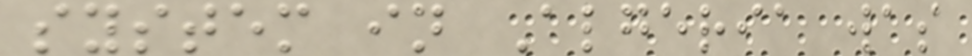system in Algeria was
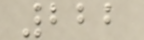222
